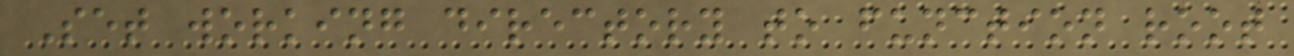Set working directory to function root
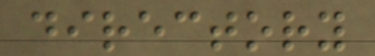directory
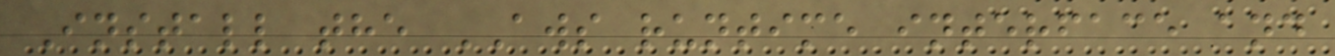Install the AWS runtime interface and
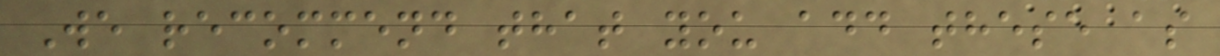We recommend that you add these as
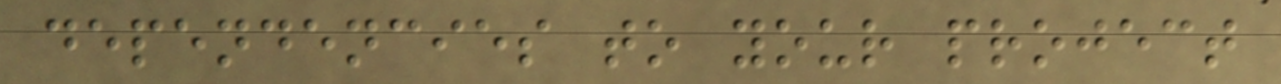dependencies to your project
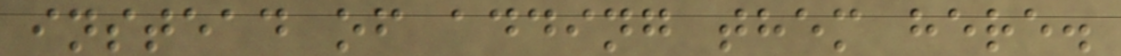instead of adding them here.
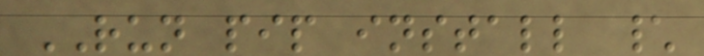RUN pip install \
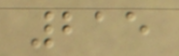215
